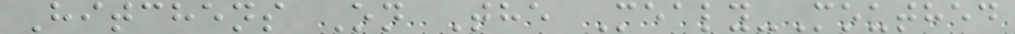Hitchens On The Mealy-Mouthed
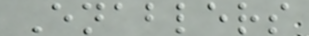Enablers
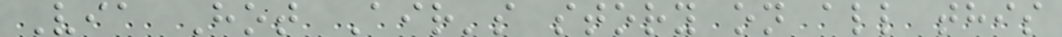Via Hot Air's story on all this
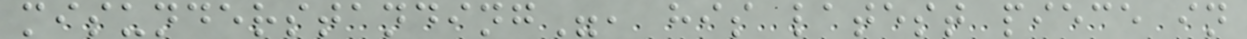misunderstanding", his latest piece in
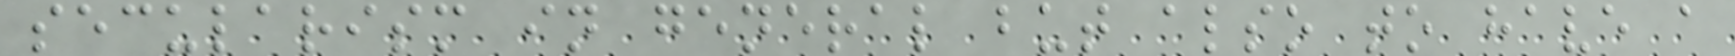secularism in general but also to have a
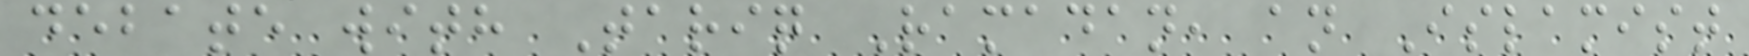debate with Tariq Ramadan, an Islamist
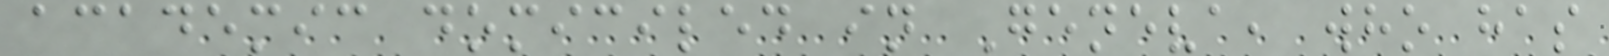academic domiciled in Geneva, who has
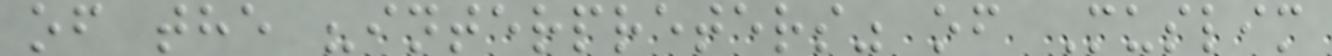of the "interpreters" of Muslim
